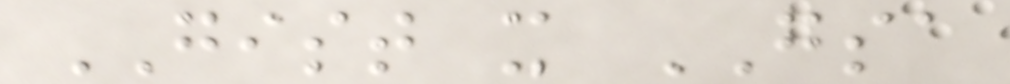GIST x GSA
